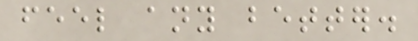feel any better.
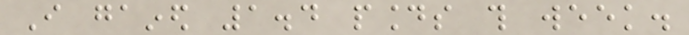I gained 1.4 pounds this week.
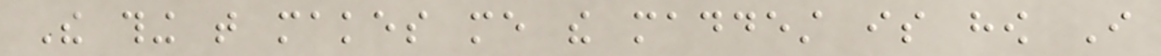The thing that makes me the maddest is how I
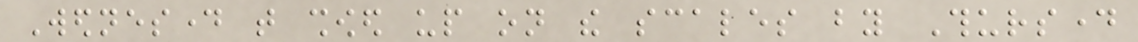Wednesday that showed up on the scales by Thursday
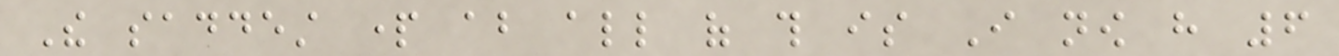The saddest part about all of this is I now have 6
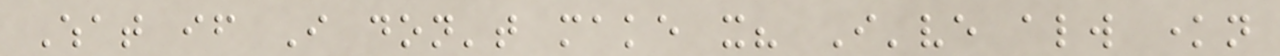What if I don't make it? I've always known
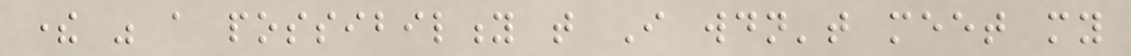there was a possibility that I wouldn't meet my
